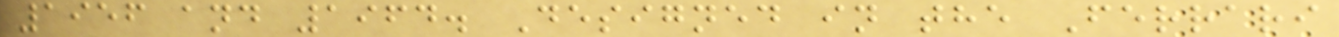1956 and 1964. Designed in the Ferrari
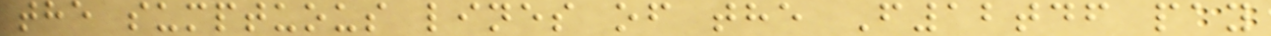the sumptuous lines of the F12tdf pay
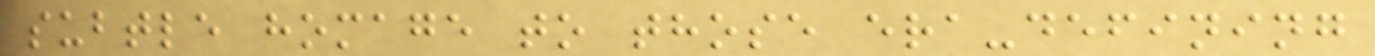subtle homage to those era-defining
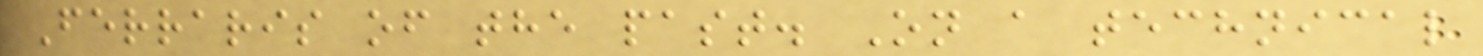Ferraris of the past. On a technical
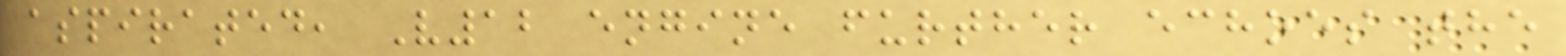aspirated, V12 engine further echoes the
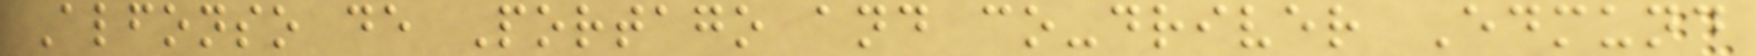Alfonso de Portago and co-driver Edmund
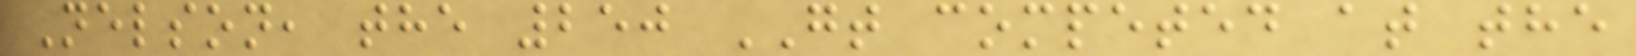Nelson, the 250 GT competed at the
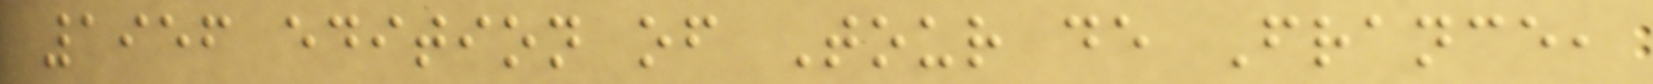1956 edition of Tour de France,
